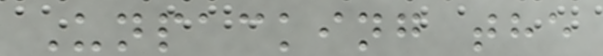Unpacking the
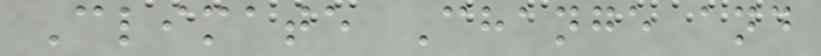Climate Change and
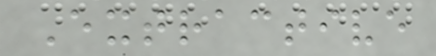Extractive
